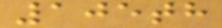105th
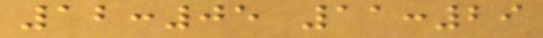12:05 11:29
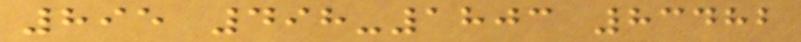895 498-1803 83482
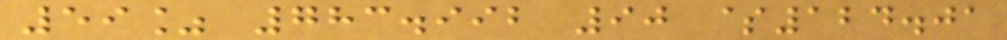59% 783.992 90 $124.01
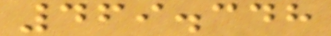469.348
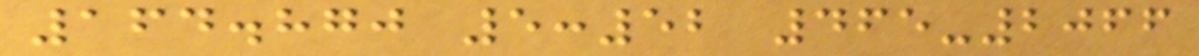164.870 5:52 465-2066
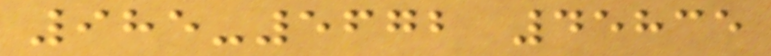985-5672 45835
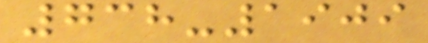738-1909
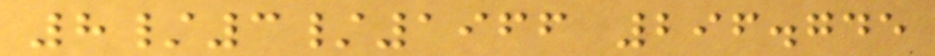8/3/1966 296.745
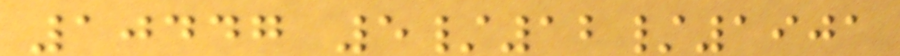10447 5/12/1901
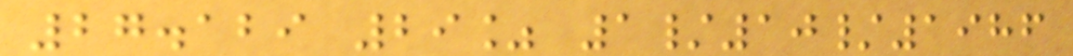27.129 29% 1/10/1986
